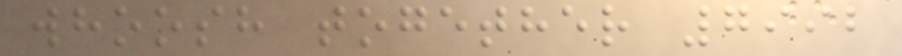whoosh together 7992
